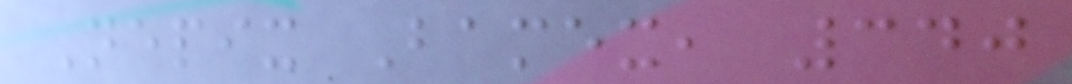Nepix Bamex, 340
